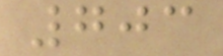703
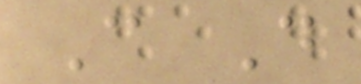C D
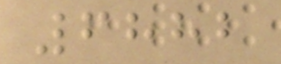6882
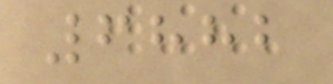6882
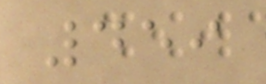459
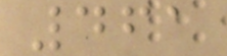461
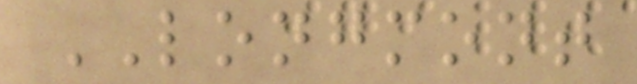LONGMONT
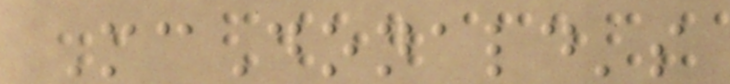McDonald's
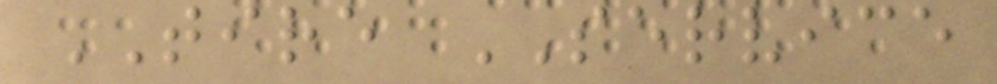TIRE SERVICE
